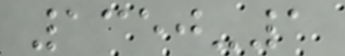1350-1
